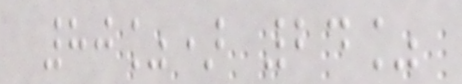80%) 24%
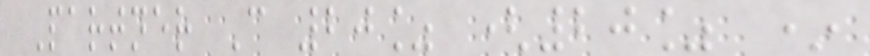Partner C 20% (20% *
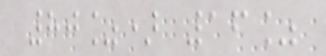80%) 16%
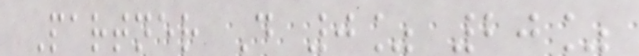Partner D 0% 20%
